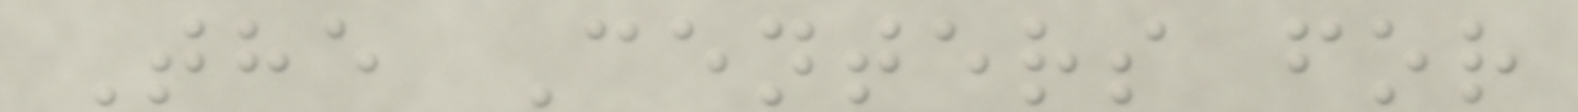The Centers for
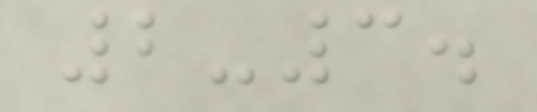2-3.
